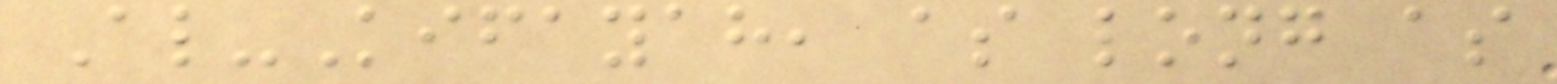Al-Kifayah, as long as
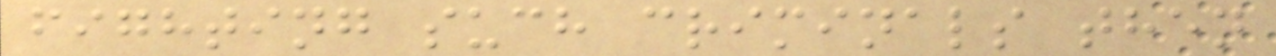fighting such criminals then
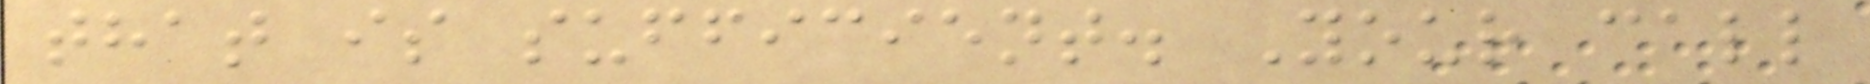that is sufficient. Your call
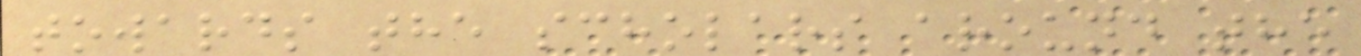towards the scholars around the
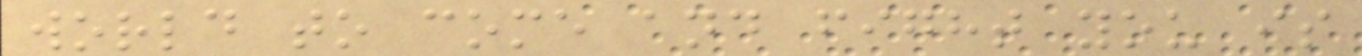world to come and fight you is
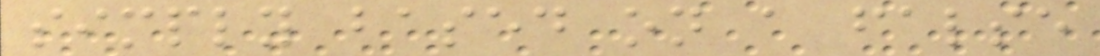simply based on a false
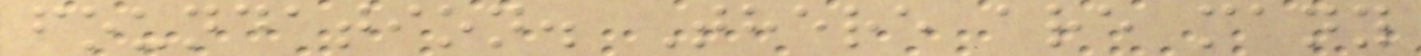foundation. There are many
